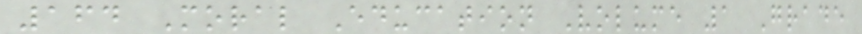164 Moral Education Volume 1 Grade
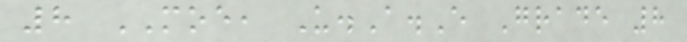8 MOE, U.A.E Grade 8
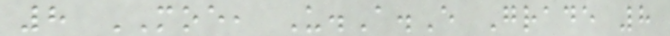8 MOE, U.A.E Grade 8
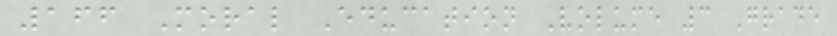166 Moral Education Volume 3 Grade
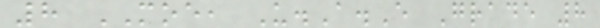8 MOE, U.A.E Grade 8
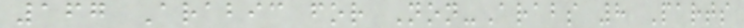167 Arabic for Non-Arabs 8 Parts
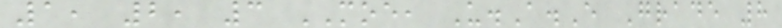1, 2, 3 MOE, U.A.E Grade 8
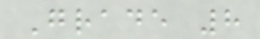Grade 8
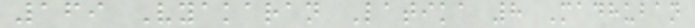169 Vyakaran Latika 8 Madhuban
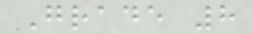Grade 8
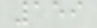159
